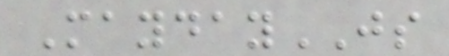MaydayJS
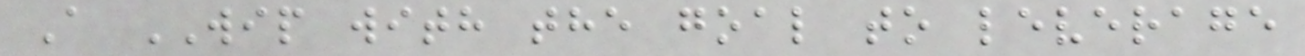A WIP with the goal to leverage
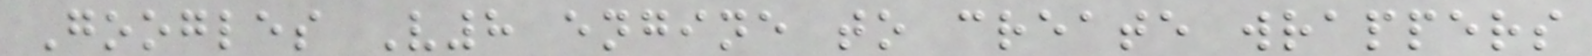Googles V8 engine to create wrappers
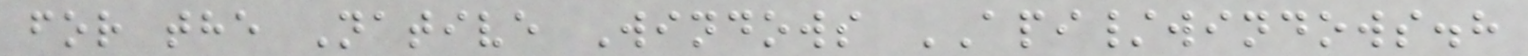for the Native Windows API/windows.h
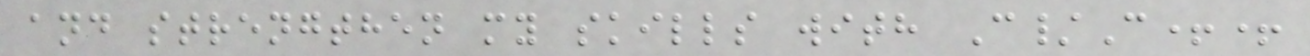and strengthen my skills with C/C++
